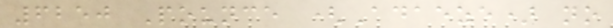6250 Pounce (Adaeze) no
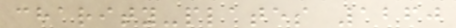charity-plates 1260
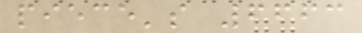piece's 6663
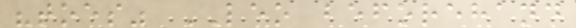"toes" LEO beforehand
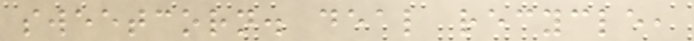sweetcorn. deal recycle,
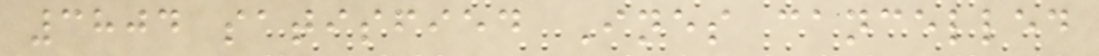3804 satisfied Ines cancelled
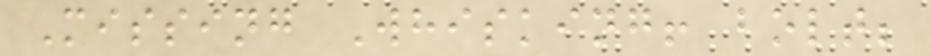Missing Whisking! bolt;
